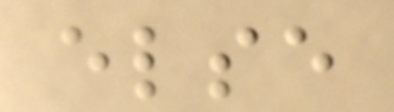else
